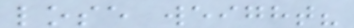lose weight?
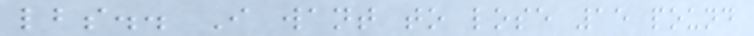lbs.. I want to lose 15 pound
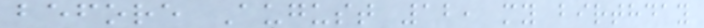before August 12, my birthday
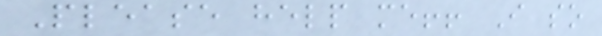Please help me!! I so
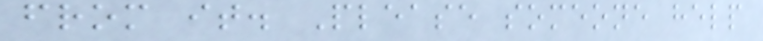from it. Please someone help
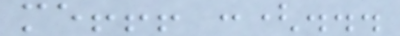me!!! :(...
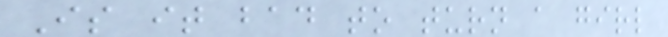Is it bad to turn a girl
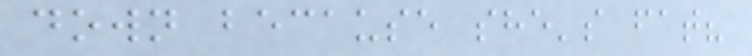down because she's fat?
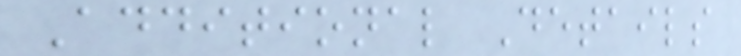Additional Details
